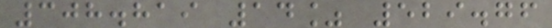308.819 14% 529.76
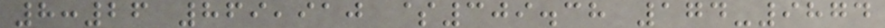8:26 869,910 $309.38 174-9874
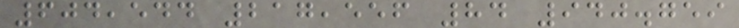604,544 217,556 84 940.759
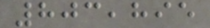803,895
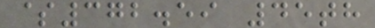$372.59 45th
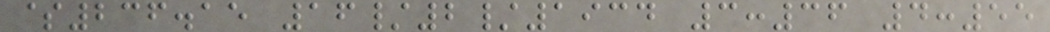$236.15 16/2/1934 3:36 4:55
